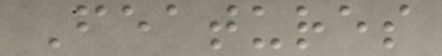Features
